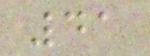41
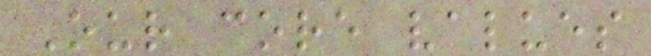Our core values
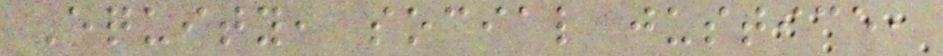Equity, social justice,
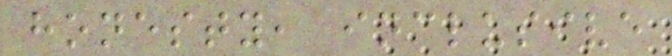honesty, inclusive
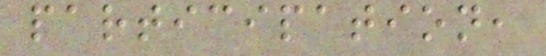participation,
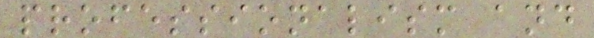professionalism and
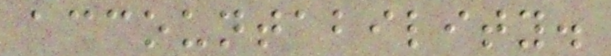accountability.
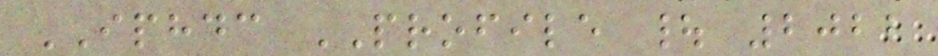IPHDC PROFILE | 2022
